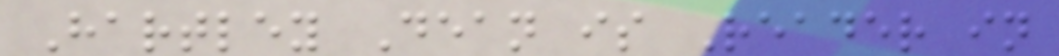Hartley Dean is Reader in
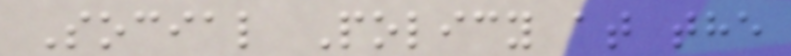Social Policy at the
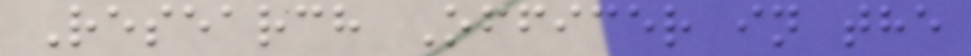Research Officer in the
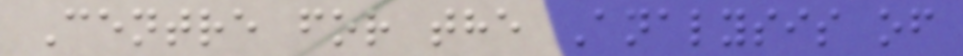Centre for the Analysis of
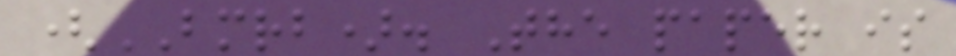(BMRB). The paper is
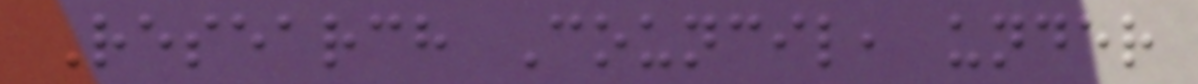Research Council, under
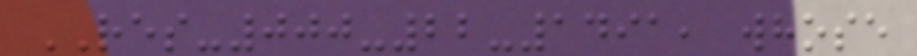RES-000-22-1491, whose
